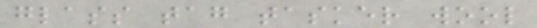glass tag tasker wool
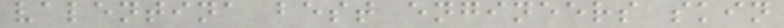valentina best engineers skin
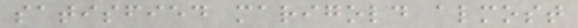satisfied marigold almost
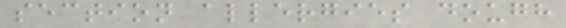section allergies dough
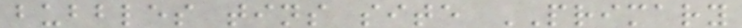bubbles tins site PRIMARY
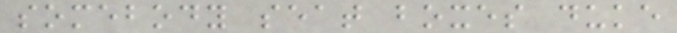somebody seat boxes duke
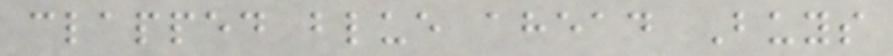clapped blue ahead Buys
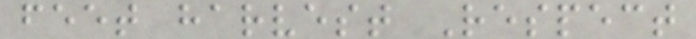feet harvest Respect
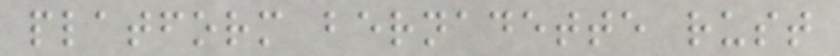platform bernadette rust
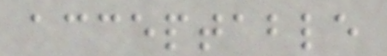acceptable
